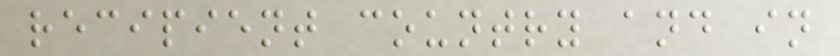recipient country and in
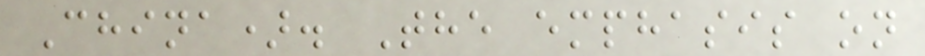China). The emphasis on
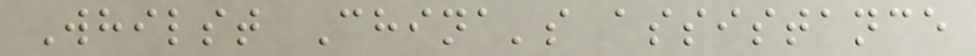Whilst China's assistance
